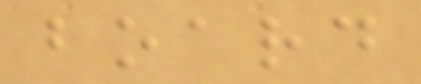board
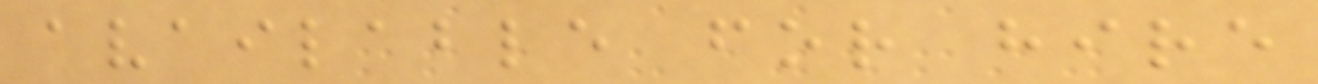available for hire
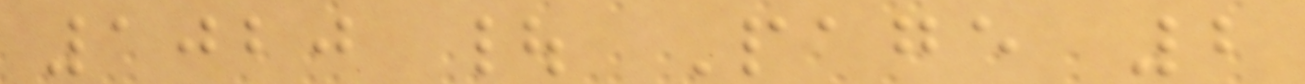1020 | Page 2
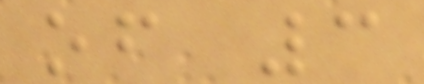of 3
